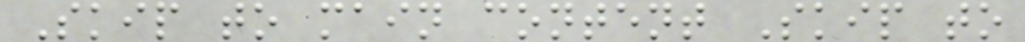Skip to main content Skip to
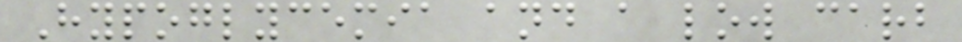Hypoglycemia and a low carb
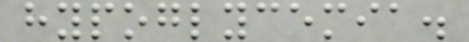hypoglycemia.
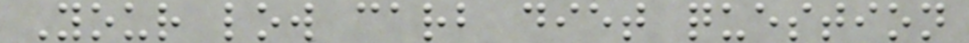Your low carb diet question
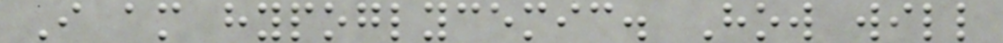I am hypoglycemic. How will
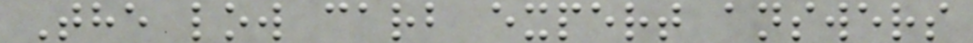The low carb expert answers
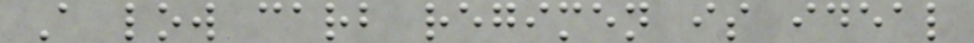A low carb regimen is ideal
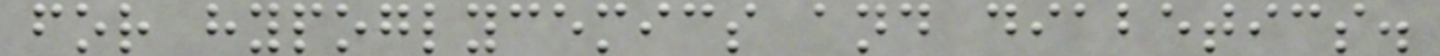for hypoglycemics and diabetics.
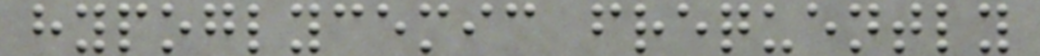hypoglycemic frequently
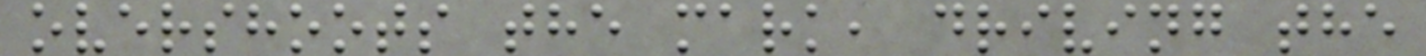overshoots the mark, driving the
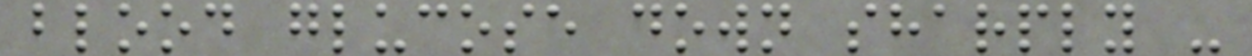blood glucose down sharply -
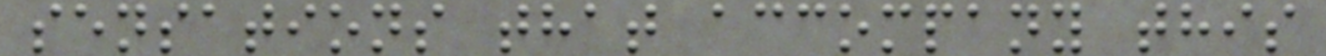sensations that accompany this
